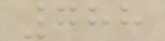788
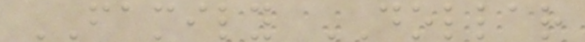FAMILY DOLLAR
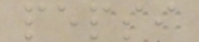pepsi
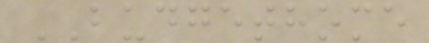BUDGETHOME
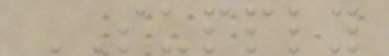SUPPLY
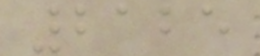2125
